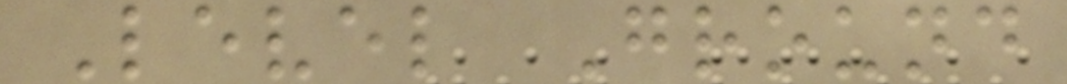Level Ground
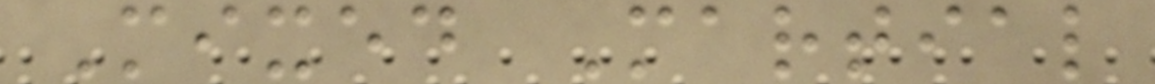Mixed Martial
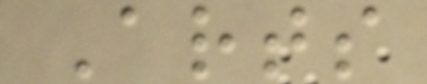Arts
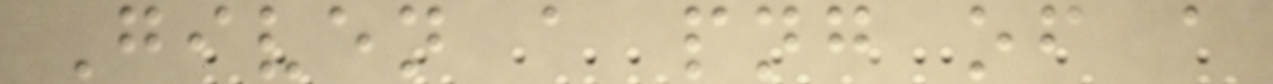Given a png of a
